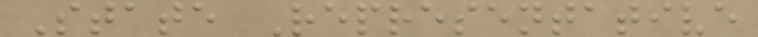State Representative
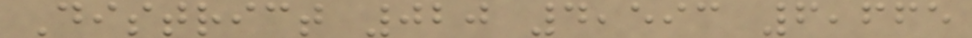District 020 4,593 6,665
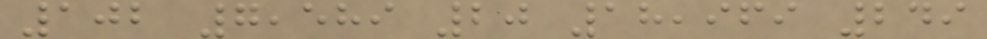102 7,589 20 18,969 249
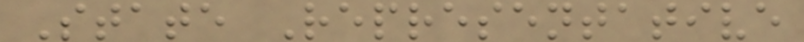State Representative
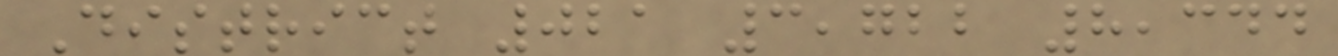District 021 3,722 8,344
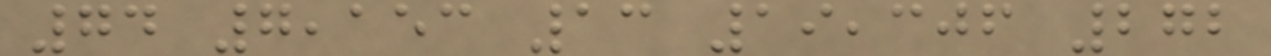74 7,153 13 19,306 272
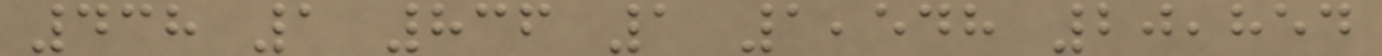438 1 836 1 1,548 20,854
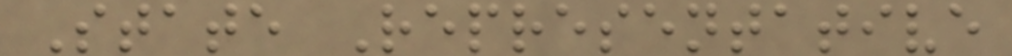State Representative
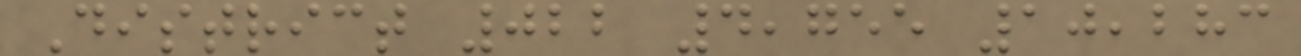District 022 4,755 10,283
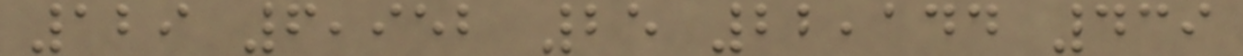129 6,952 25 22,144 439
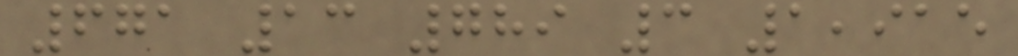671 13 789 3 1,915
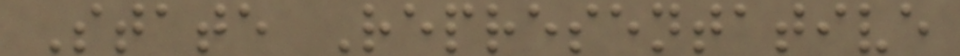State Representative
